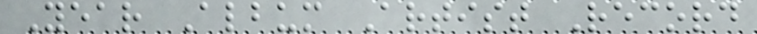Year Album Artist Record
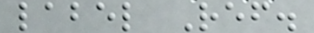label Ref.
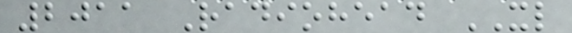2011 Radiohead XL
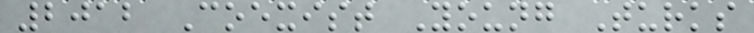2012 Coexist Young Turks
